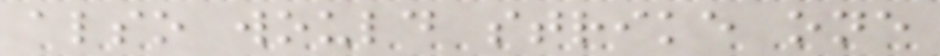also would strike one
